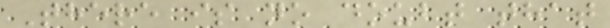There is no doubt that
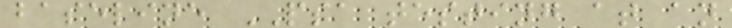baseline PSA testing at an
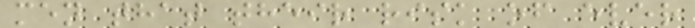men that their risk of ever
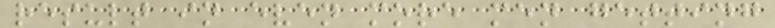result in even more men getting
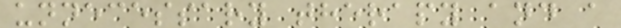unnecessary therapy and a
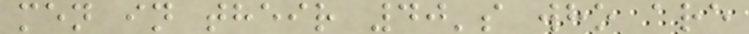men in their 40's who are
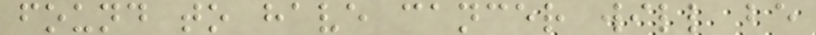found to have cancer will be
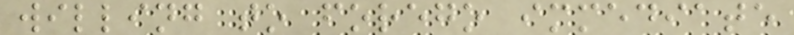willing to forego immediate
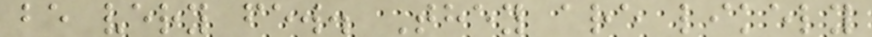be very few. They are likely
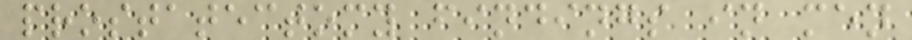prostatectomy findings in men
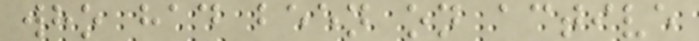who had been on active
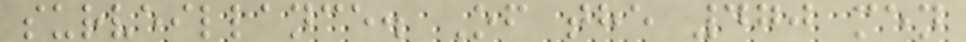surveillance. Of the 470 men
